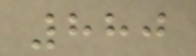880
